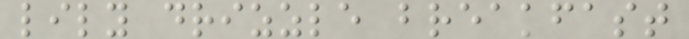lily drizzle breakfast
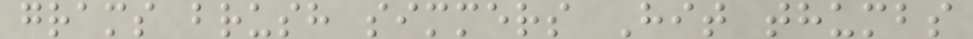grams brush simmers Hit thumbs
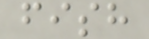fish
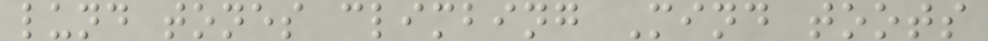lund tones climbing Mind toots
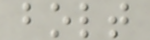bolt
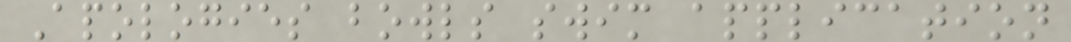Apologies bowls swim application
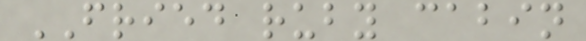FRIED ruby cabin
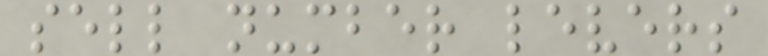sell number levers
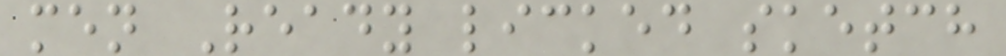men Ready licked sketch
